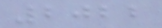2022
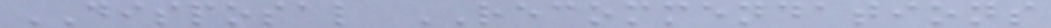DISPOSAL RECOMMENDATIONS
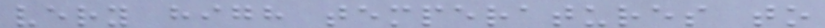very high temperatures to
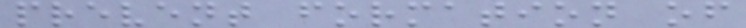prevent formation of
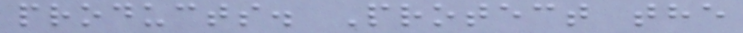products. Protect the
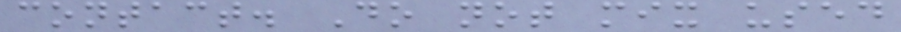contact. Do not mix used
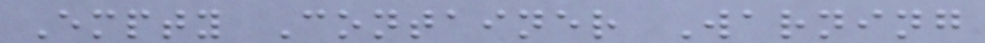Empty Container Warning
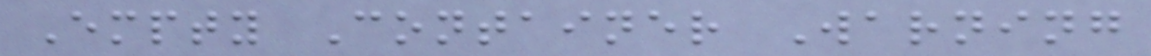Empty Container Warning
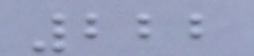222
